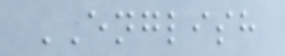ENGLISH
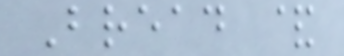Bread &
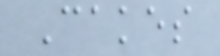Cakes
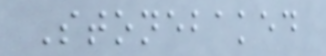Stonebaked
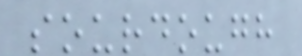sourdough
